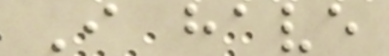I have
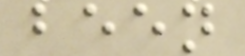been
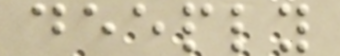deeply
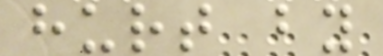hurt by
